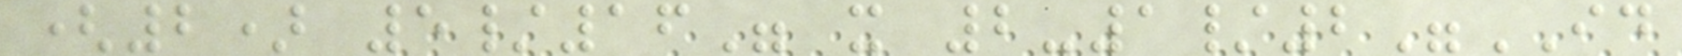(2) 5/16" x 2-1/2"ID
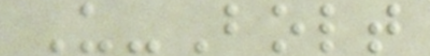U-Bolt
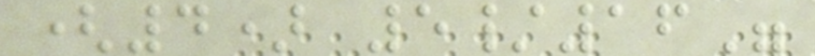(4) 5/16"
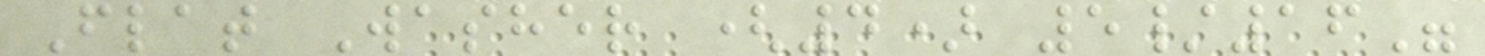Flat Washer (4) 5/16"
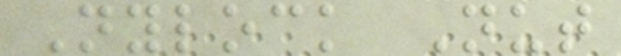Nylock Nut
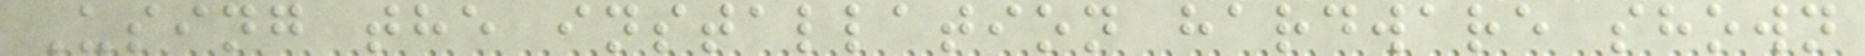Using the installation hardware shown
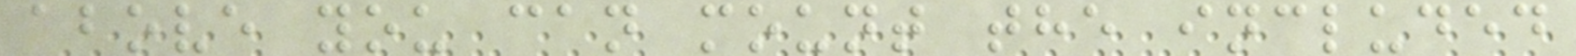above you can mount the included
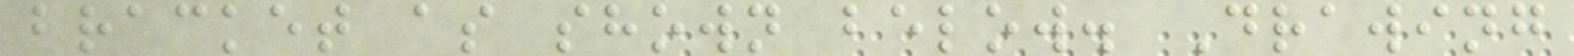bracket as shown below. Drawing
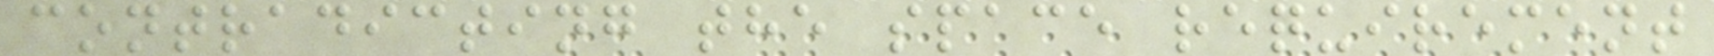contradicting the space requirement
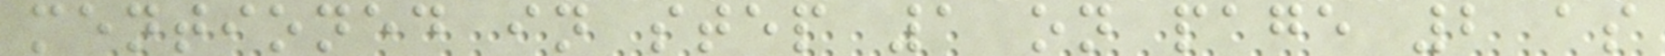mentioned in step 1 on page 2 as
